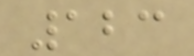123
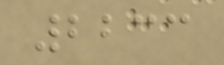2233
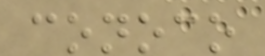conoco
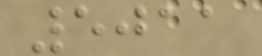5011
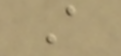A
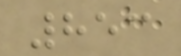853
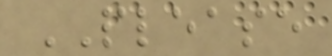PLEASE
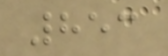853
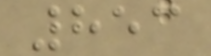853
